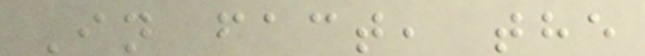In fact, the
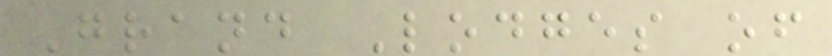Grand Lodges of
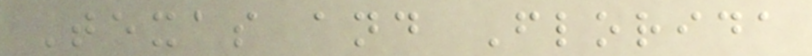Texas and Florida
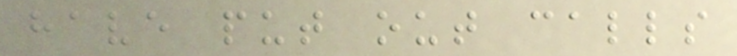have put out calls
